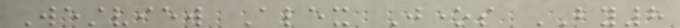Westview Alex Jones BY8
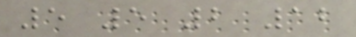5 5 2 12
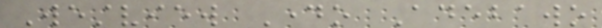Westview Dayo Adebawo
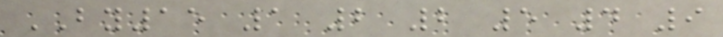BY15 1 2 2 5 4 9
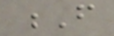F
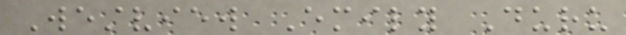Westview Emily Duru
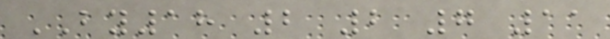BY18 2 2 7 11
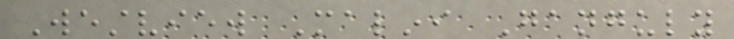Westview Malini Ganguly
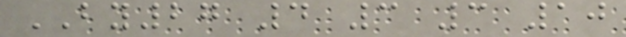BY27 4 3 3 10
